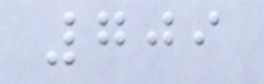709
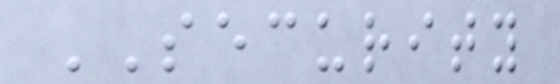SECURITY
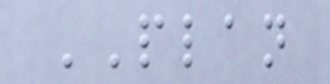PLAN
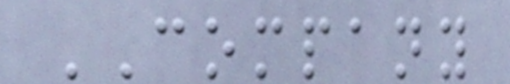COMPANY
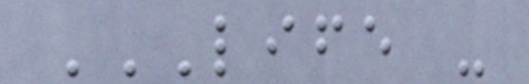LIFE -
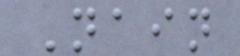Nain
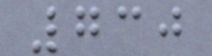730
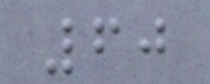60
